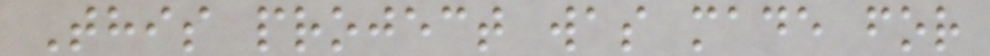This project was made for
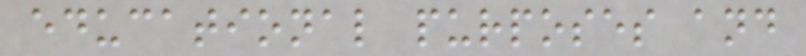educational purposes and
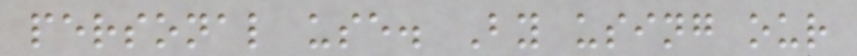personal use. By using our
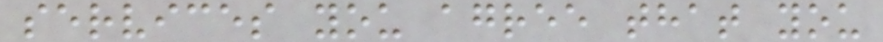services you agree that you
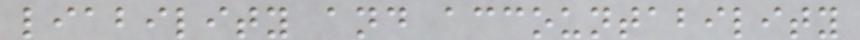liability and accountability
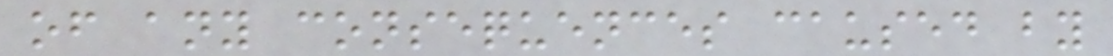of any consequences caused by
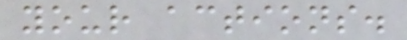your actions.
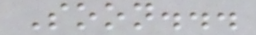Soon...
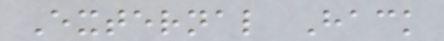External Hack
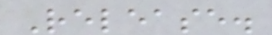Release.
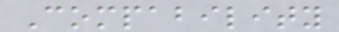Compability
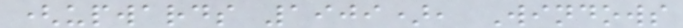(upwards 1909), Windows
